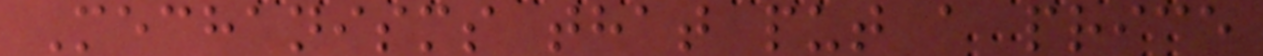Mechanisms that put a price
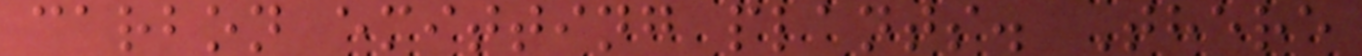carbon emitting plants. There
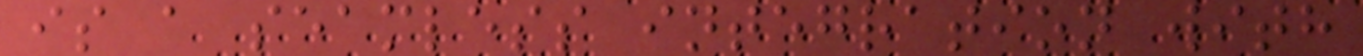is a seamless integration with
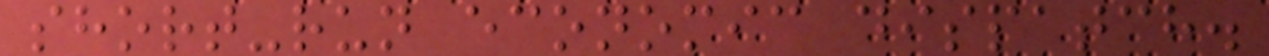short-run economic dispatch.
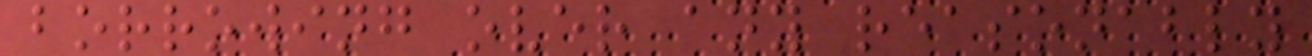borrowing over any reasonably
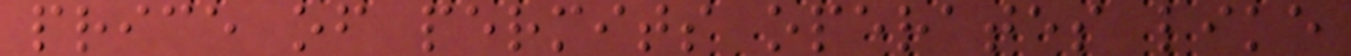price of permits operates like
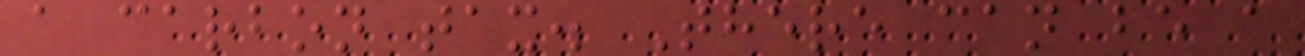a carbon tax. There can be a
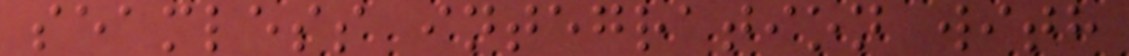seamless integration with
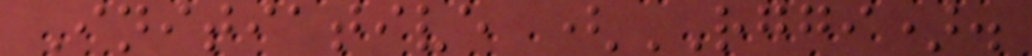Initiative (RGGI).
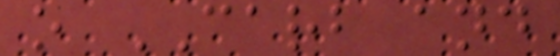o CARB and
